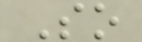So
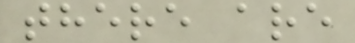there are
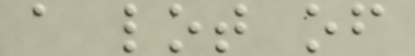a lot of
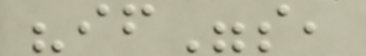"if"s,
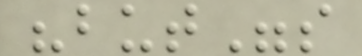"but"s
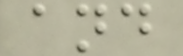and
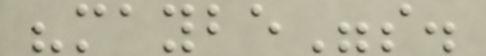"maybe"s.
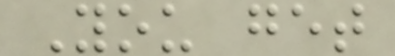You get
